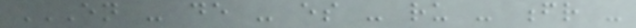EN - DE - ES - RU - FR -
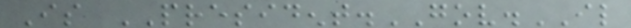Is PRESIDENT.GOV.IL
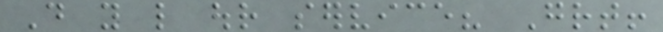Do you like our service? Great!
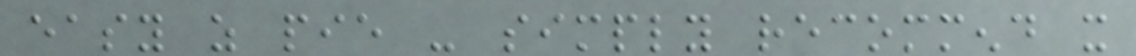easy as pie - simply recommend it
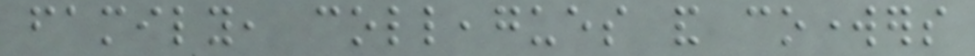family, colleagues and coworkers
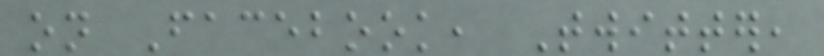on Facebook, Twitter,
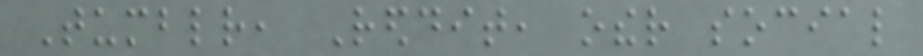Tumblr, Reddit, other social
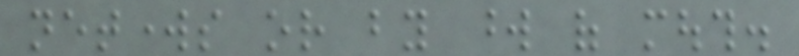networks or by word of mouth.
